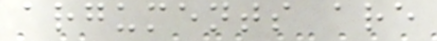arguments are
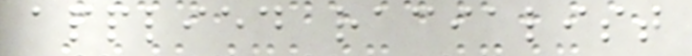applied racialist
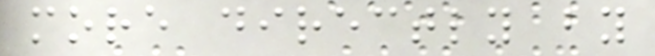more directly by
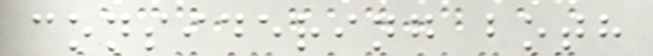considering both
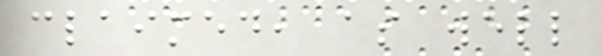claimed, as well
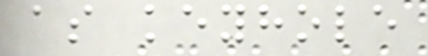as keyhole
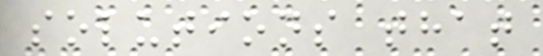solutions that
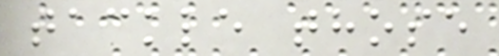tackle those
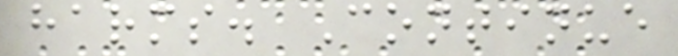harms. Continue
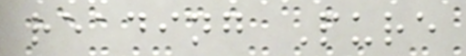reading Pure
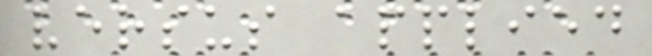versus applied
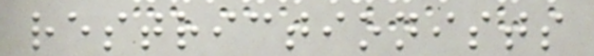restrictionists
